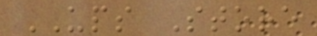UPS Store
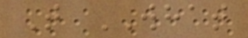T WHAT
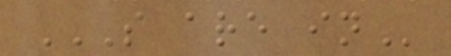S ARE IN
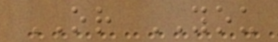OR YOU
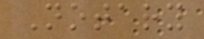Notary
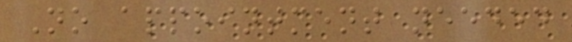No appointment needed
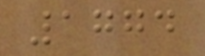1774
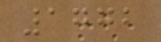1772
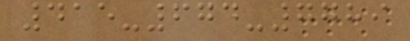415-674-7789
